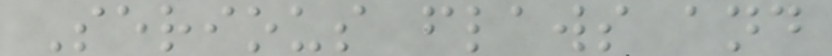Serious flaws and
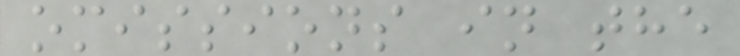omissions in the
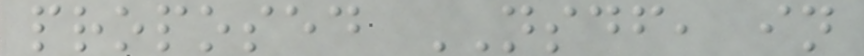proposed NSDF, in
